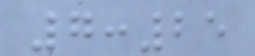7:25
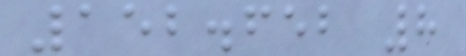152.652 8
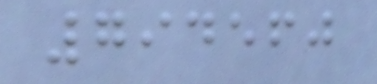794560
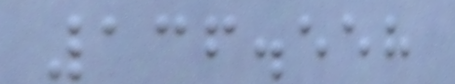136.558
